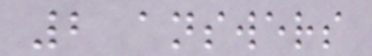2 answers
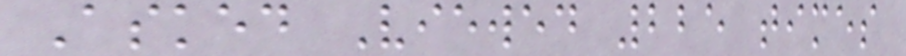Asked Viewed 225 times
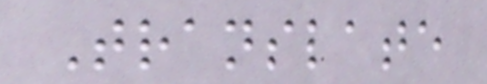Translate
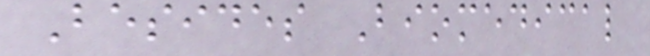Besides Biomedical
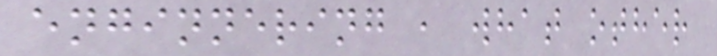enginnering , what other
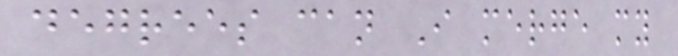degrees can I merge my
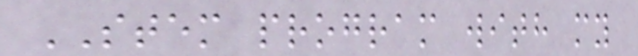STEM program with my
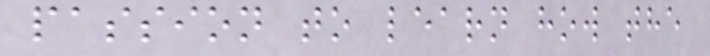passion to learn how the
